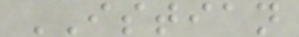ISTIAN
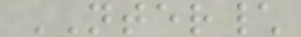NTER\
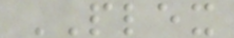PLEX
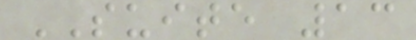SUITE 13
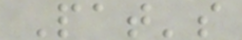Pat's
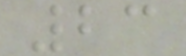23
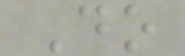Do
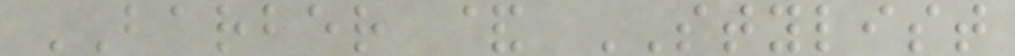BARBER & STYLIST
